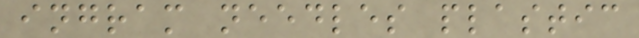ingram needles plastic
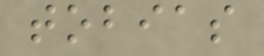tobias
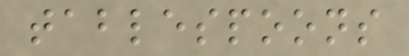tablespoons
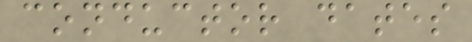conductor dates
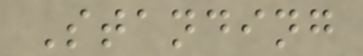Standing
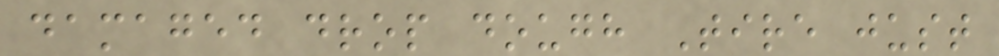damaged drop dough Tire just
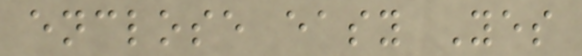enclose easy Yes
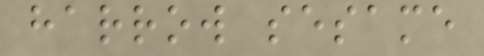harrow sesame
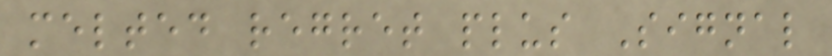melted regret plus Signal
